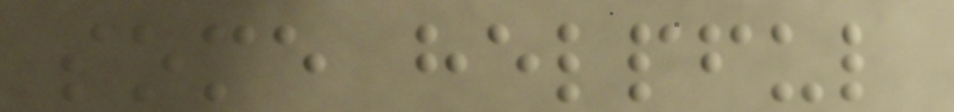some helpful
